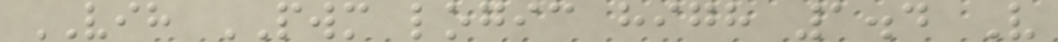VIH PWM logic high 1.4 V
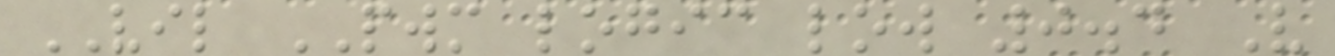VIL PWM logic low 0.4 V
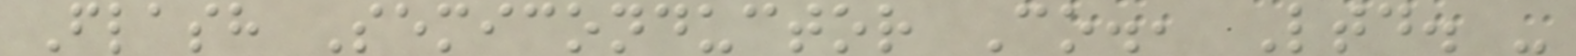Flash Semiconductor Co., Ltd. -
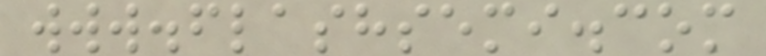www.flashsemi.com
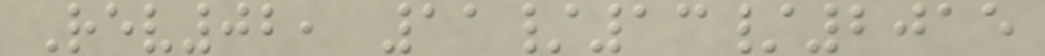Rev02, 11/13/2015
